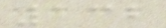132
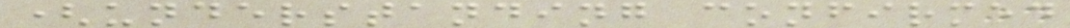(understanding confirmed
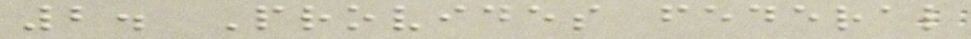2. Provides federal
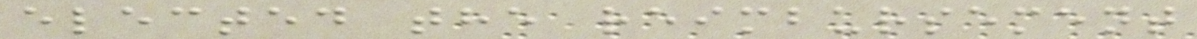elected the reimbursement
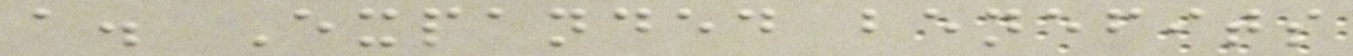a. Expanded benefits
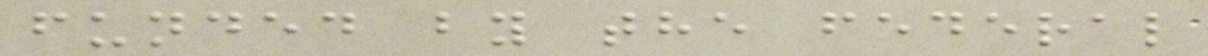funded by the federal
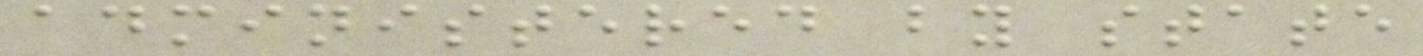administered by state
